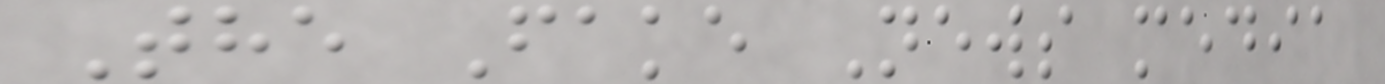The Fake News media
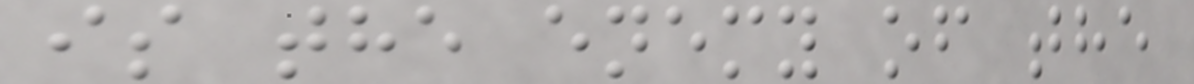is the enemy of the
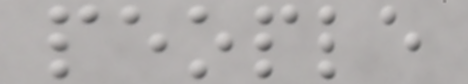people
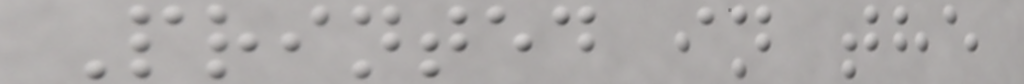Printed in the
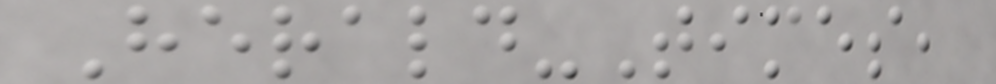Herald-Times,
